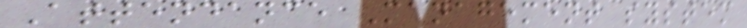Attendance Management system
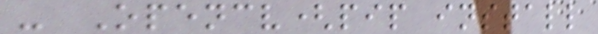- Opencv(pip install
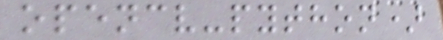opencv-python)
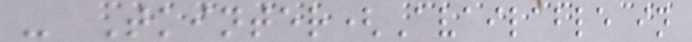- Tkinter(Available in
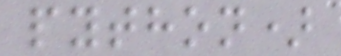python)
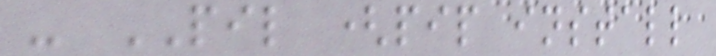- PIL (pip install
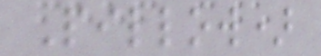Pillow)
